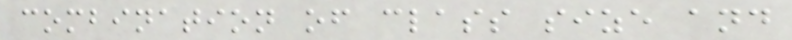combination of class size and
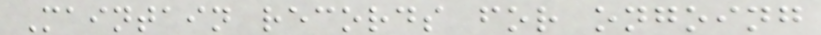Maintain records for ongoing
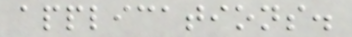applications.
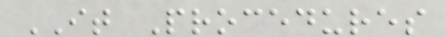IT Procedures
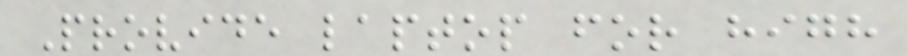Provide laptop for high
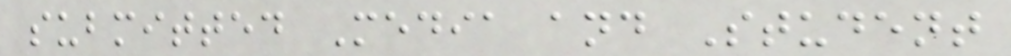submitted Media and Student
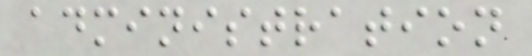administration
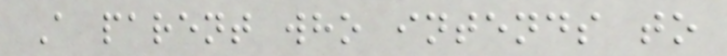A parent who intends to
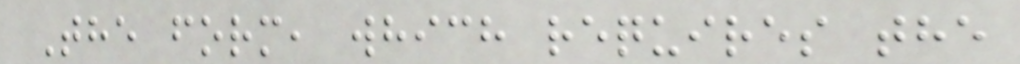The form, which requires the
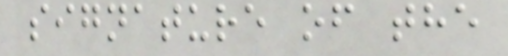signature of the
